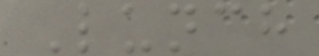Lunch
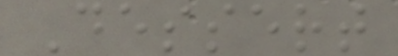Dessert
